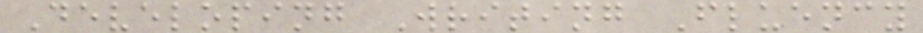Developing Writing Fluency
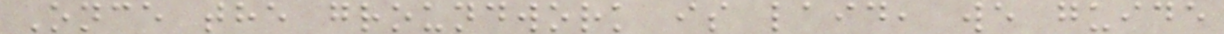Once the groundwork is laid, we guide
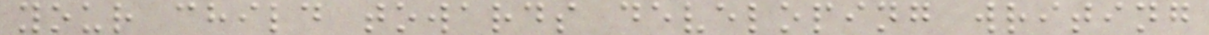your child towards developing writing
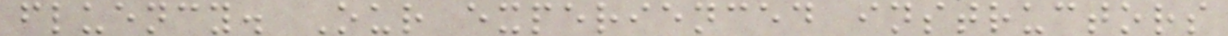fluency. Our experienced instructors
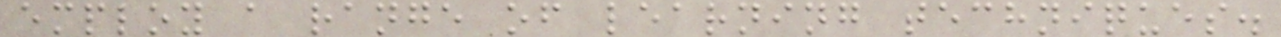employ a range of learning techniques.
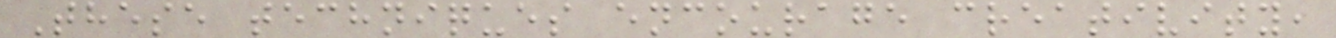These techniques encourage creativity,
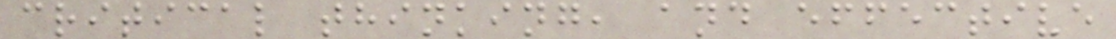critical thinking, and effective
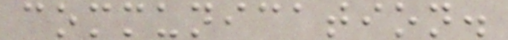communication.
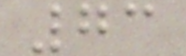73
